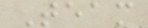Team
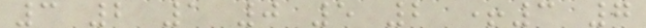3 2 1 0 5 2 +3 7
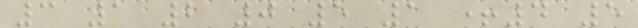3 1 2 0 5 1 +4 5
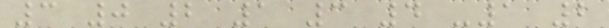3 0 2 1 3 4 -1 2
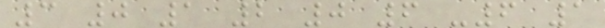3 0 1 2 0 6 -6 1
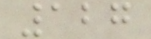127
